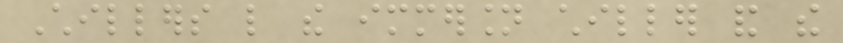Chillers like the immersion chiller and the
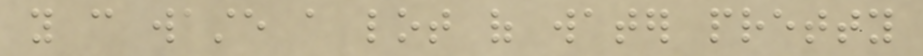you can waste a lot of water pretty
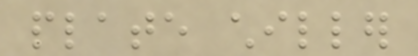plate chiller
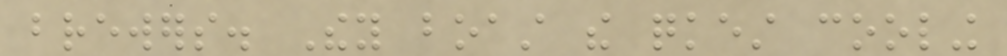brewers. They boast the quickest cooling
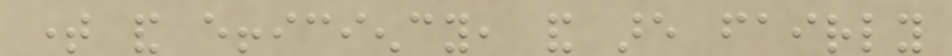time and efficiency, and are fairly
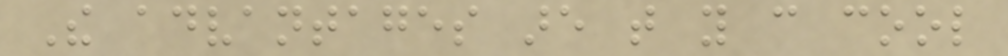The advantages are that you can cool
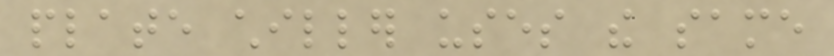plate chiller uses the same
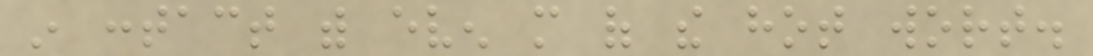in contact with even more of the hot wort.
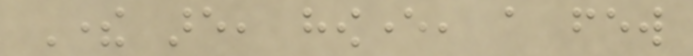There are, however, a few
